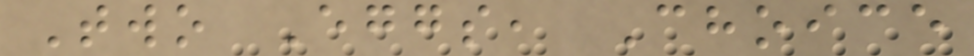Two Eggs, Choice
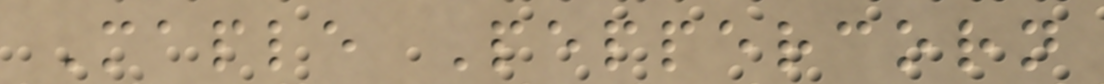Maple Peppercorn
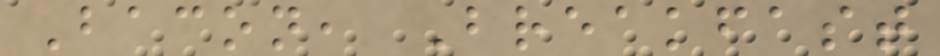Bacon, Breakfast
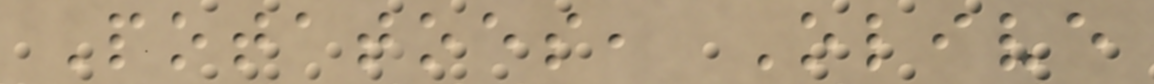Potatoes, Olive
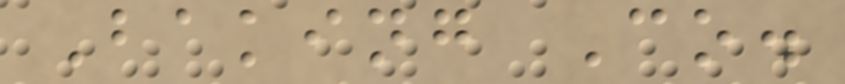Baking Co.
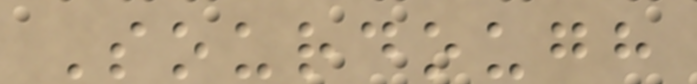Sourdough
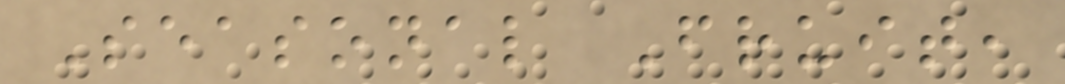Seasonal Fruit,
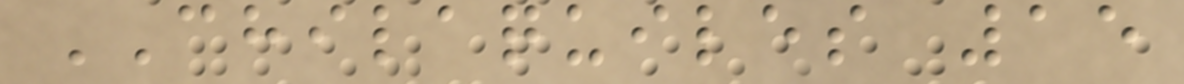CHILAQUILES 15
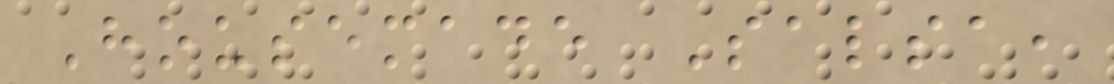Housemade Salsa,
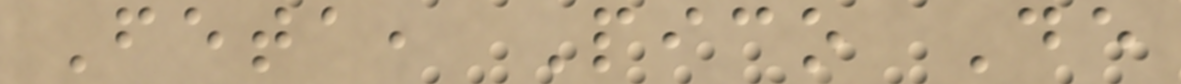Feta, Pico De
